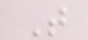T
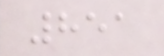851
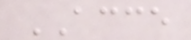ACCE
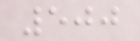500
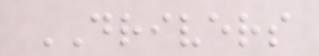DRIVERS
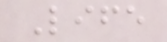Life
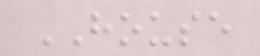HOUSE
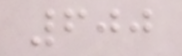600
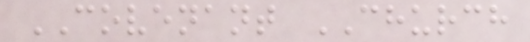COVENANT CHURCH
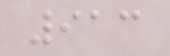913
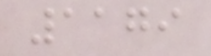1179
